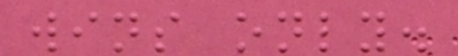wins only.
